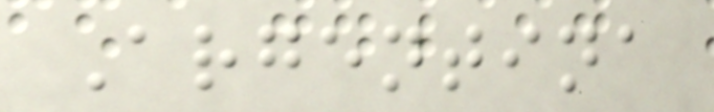Argentina
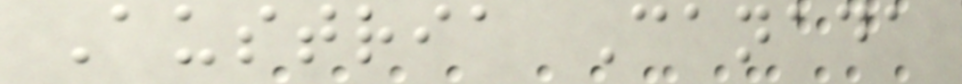Austria Canada
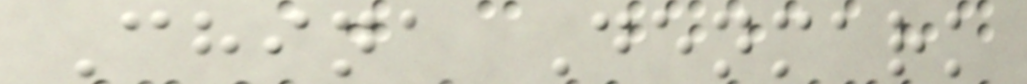China Denmark
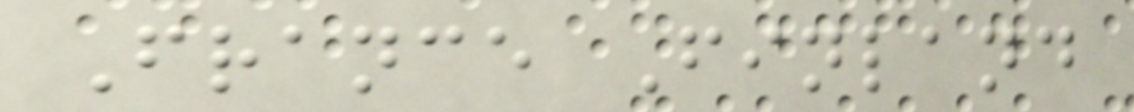France Finland
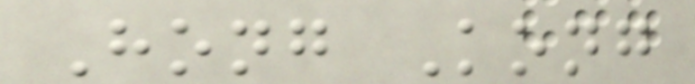Hong Kong
